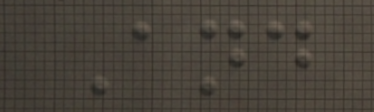And
